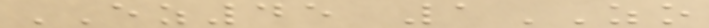EZ45 1ZO
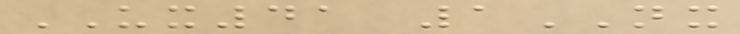UX41 1NX
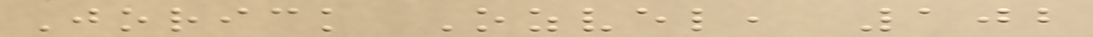Jorick Ozvel, 102
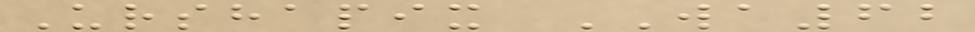Urshapix WA62
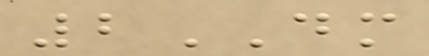2DM
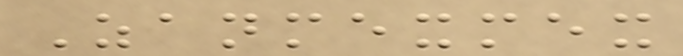Zanmexmex
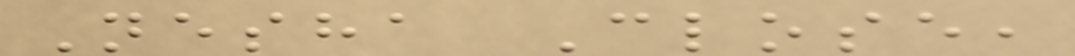Nesha Close,
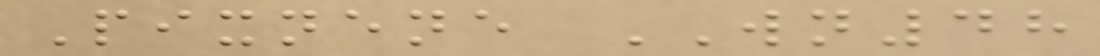Pixnene WN48
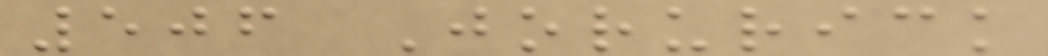506 Jorurick
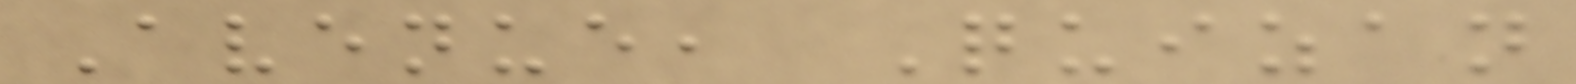Avenue, Quizan
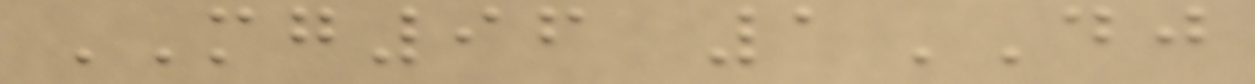MG96 1DJ
